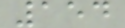154
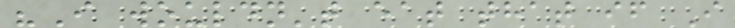"I wouldn't eat that if I
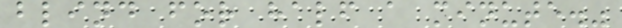blind for half a minute."
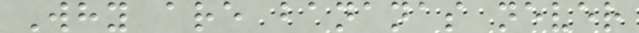Why are bananas never
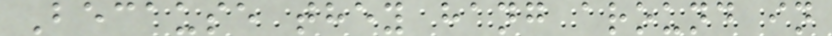Because they hang around in
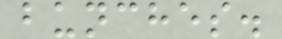bunches.
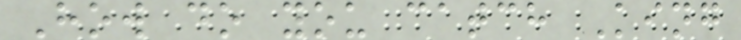How do you catch King
